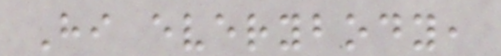Hi everybody,
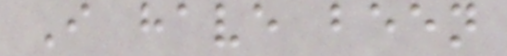I have been
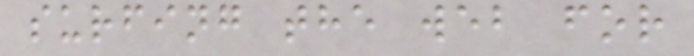surfing the web for
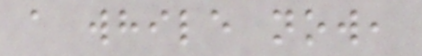a while now,
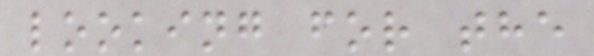looking for the
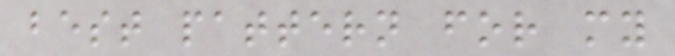best pattern for my
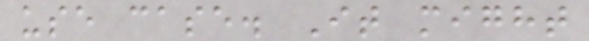use case. It might
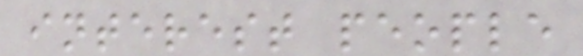interest people
